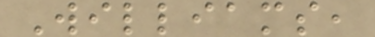Williams,
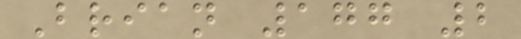Brian 177 2
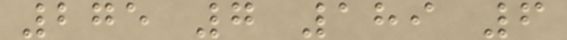275 7 189 6
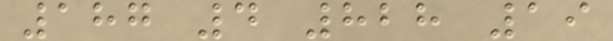187 4 828 19
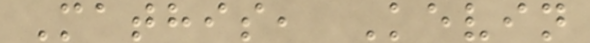Mathis, Kevin
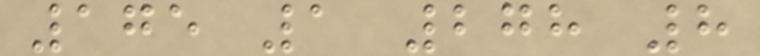175 1 278 8
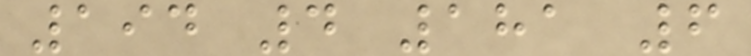194 4 181 6
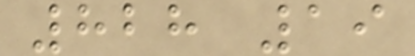828 19
